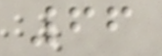66
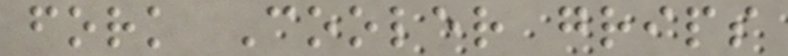fork Cooler grips
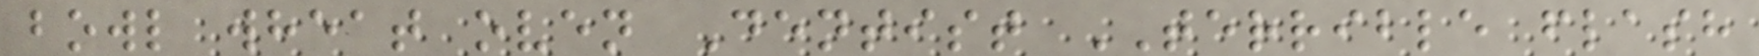bowl wheat oven Dentist TERRIBLE flash
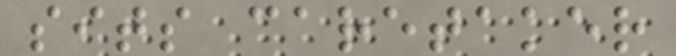sits caretaker
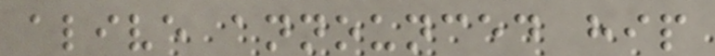alive announced hip
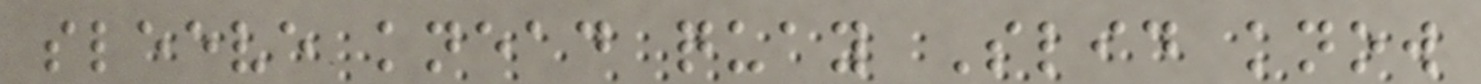sleeve knead quay Slid know
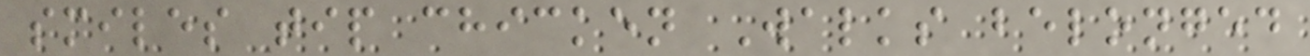smiles tip chicken Walks belonged
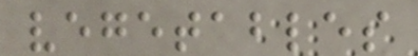vegetables
